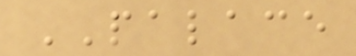PALACE
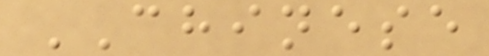CHINESE
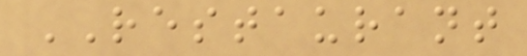RESTAURANT
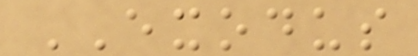EXODUS
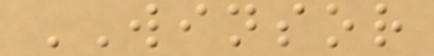WINSOR
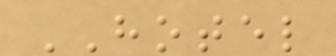HOTEL
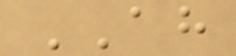AH
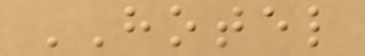HOTEL
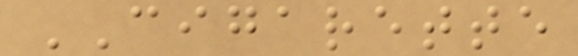CIGARETTE
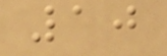10
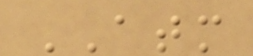ATM
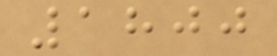1800
